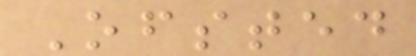Ofsted
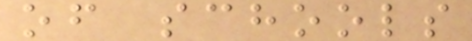of schools
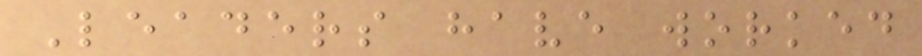Leaders have worked
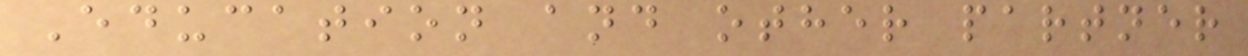Education and other partner
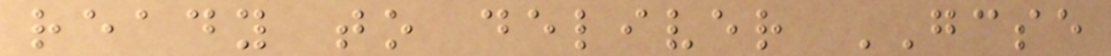ready to deliver GCSE
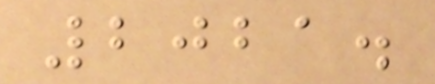2021.
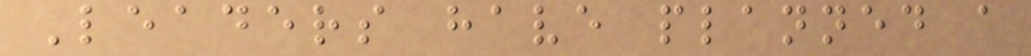Leaders have planned a
